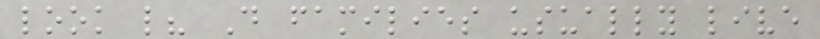look like? Do families usually live
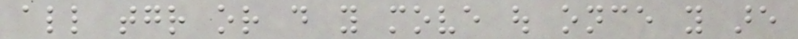all together or do you move out once you are
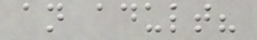an adult?
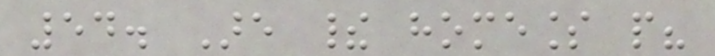54. Are their homeless people?
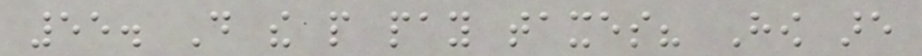55. Do the people pay taxes? How are
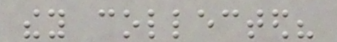they collected?
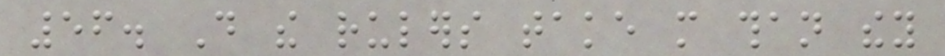56. Do the rulers take more than they
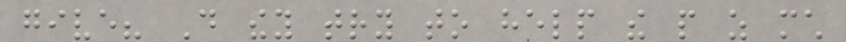give? Do they try to help the people as much
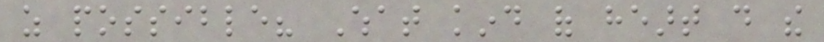as possible? What kind of heart do the
